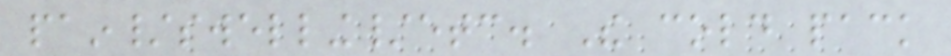pain/swelling/etc. The cold pack
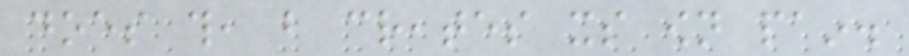does this, but creates its own pain.
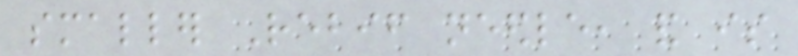smaller Rebif needle, and is
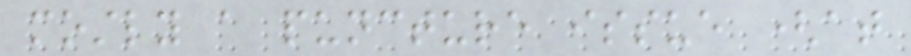mostly a puncture issue (at
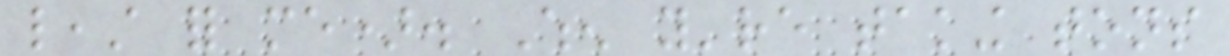least for me). When you're taking tons
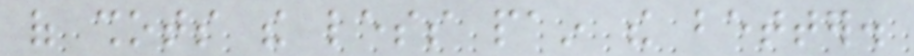of shots the less pain the better.
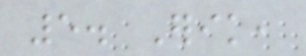5. Erik,
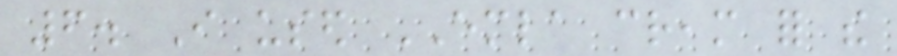6. I used EMLA cream for the
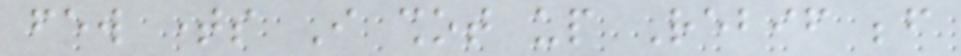few times I shot up Rebif before
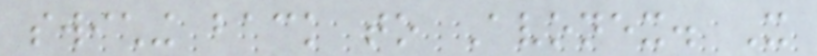swiching back to Avonex. It
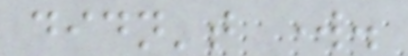didn't work.
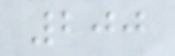200
